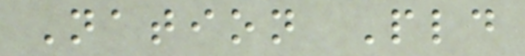Nation Pld
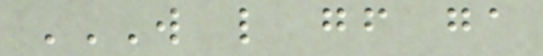W L GF GA
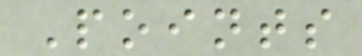Points
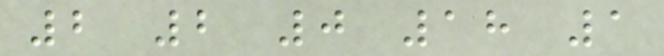2 2 0 18 1
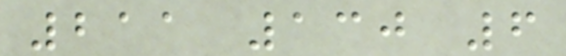211 130 6
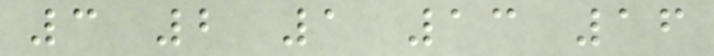3 2 1 13 16
